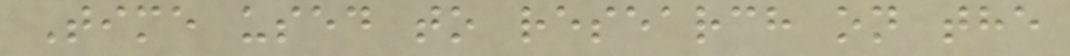Time used to research on the
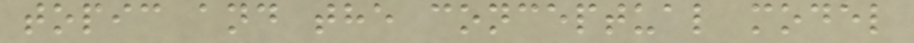topic and the conceptual model
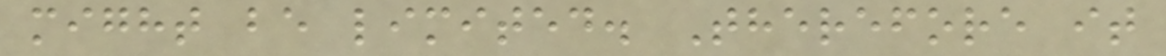might be limited. Therefore it
